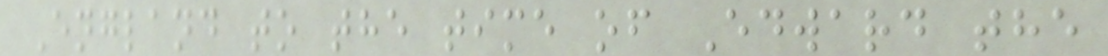England to the time of Edward the
